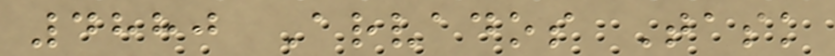4880 Arvados Task
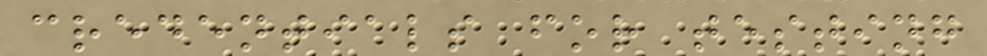credentials for testing
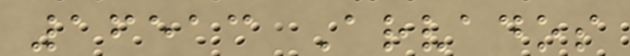16513 Arvados
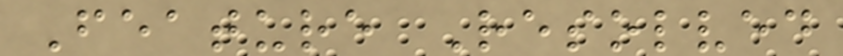Feature Resolved
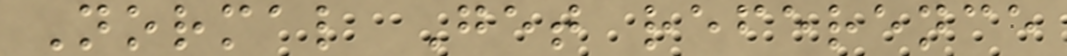Normal Get reference
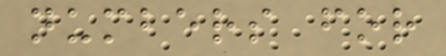numbers for
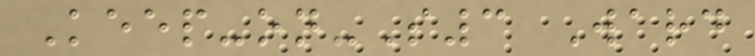Keep-on-S3 Ward
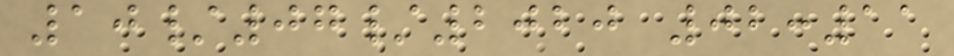10/07/2020 02:11
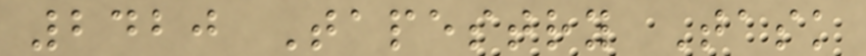2420 Tapestry Task
